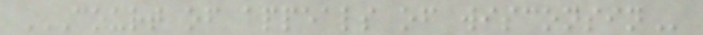COURT OF APPEALS OF WISCONSIN
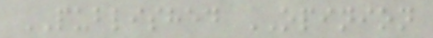PUBLISHED OPINION
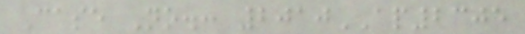Case No.: 2010AP2305
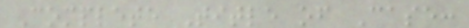Complete Title of Case:
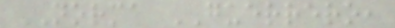NORMA GUERRERO,
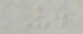V.
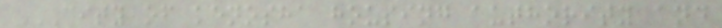CITY OF KENOSHA HOUSING AUTHORITY AND
